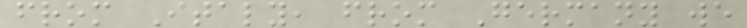from Italy, from Germany we
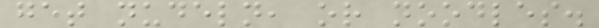get nudeln, or noodles.
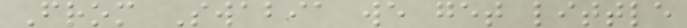From Swabia we get little
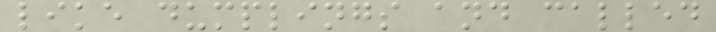like dumplings and called
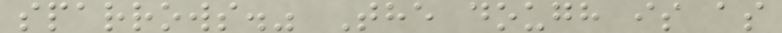sparrows." The dough is as
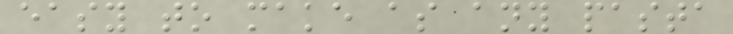easy to make as any pasta
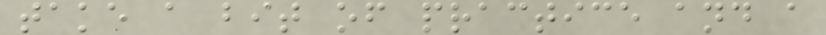take a bit of practice and a
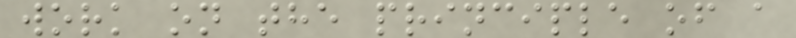work on the principle of a
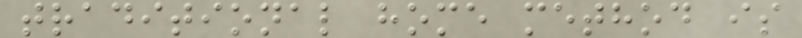traditional home method is
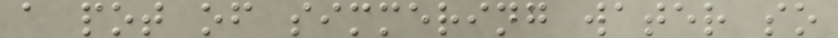a pot of simmering water so
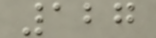127
